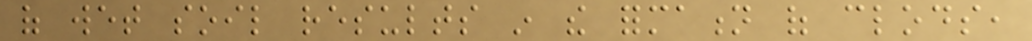of wet soil results in the formation of clods,
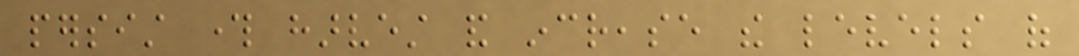persist through harvest and increase the levels of
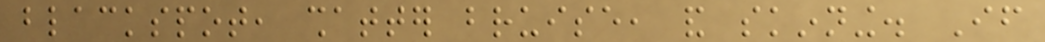blackspot, shatter bruise, and skinning. If
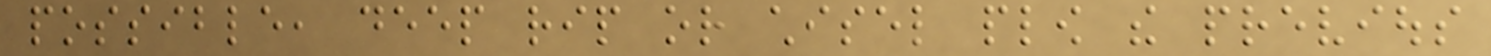possible, deep rip or chisel plow the previous
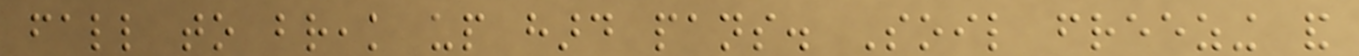fall to break up hard pans. Soil freezing and
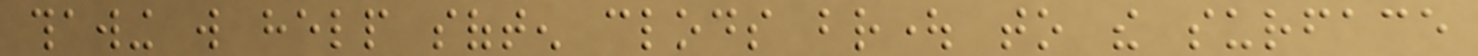thawing will help soften clods brought to the surface
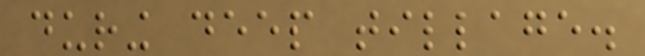during deep tillage.
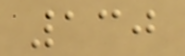130
